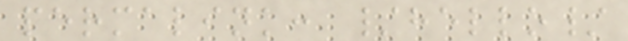permalink: /hello/
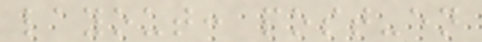layout: post-en
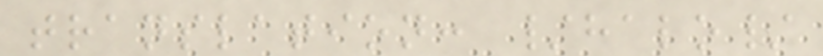translation: /halo/
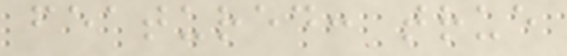featured: true
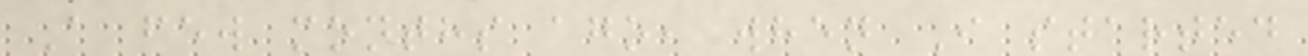A few months ago, when I started
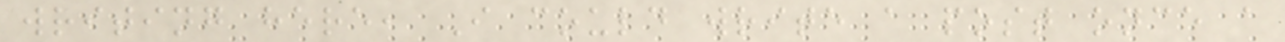writing here, I could write a post once a
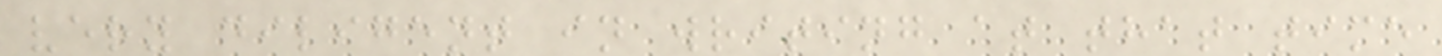very diligent in writing at that time
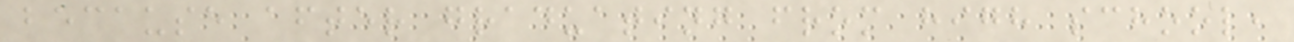because after graduating from high school,
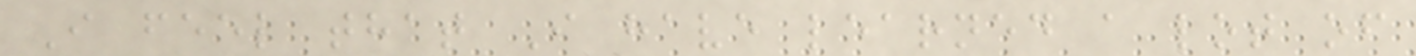I feel that I have learned a lot of
